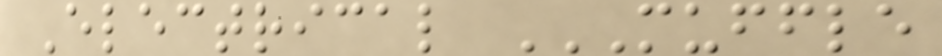Electrical MUFFLE
